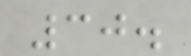30.
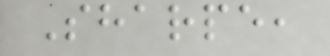Sharpe,
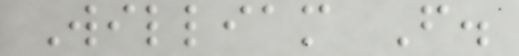William F.
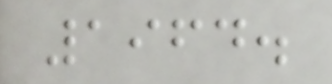1964.
